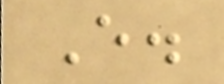E.
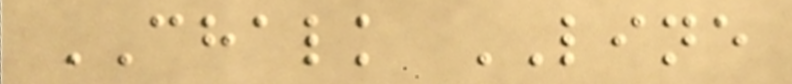CHALK LINE
